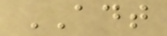ADT
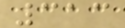313
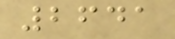2641
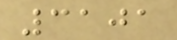3101
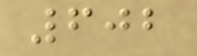602
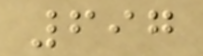697
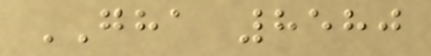GHA 8580
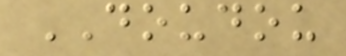DOUDOU
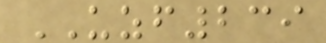UZF239
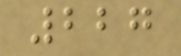227
